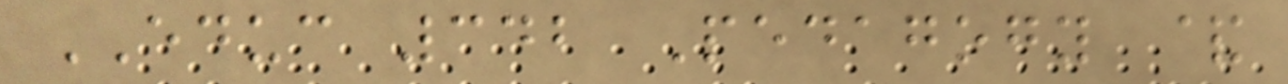EDUC 342 Pedagogy &
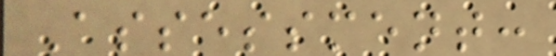Assessment:
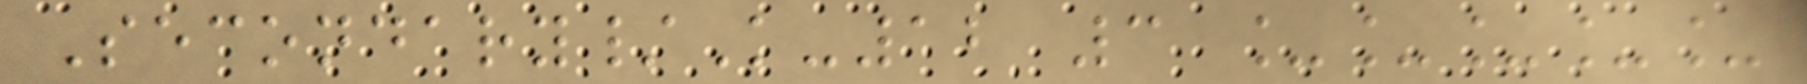Secondary/K-12 3 _____
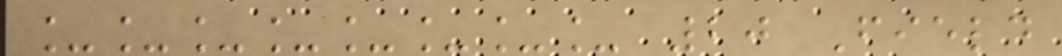________ 20 Field
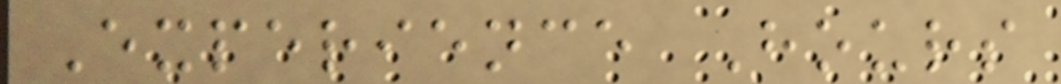Experience Hours
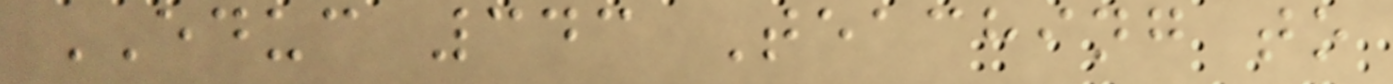EDUC 343 Teaching to
